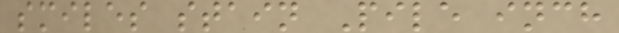smiles stain Pile inch
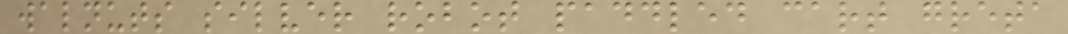walnuts silver robot paddled cart greta
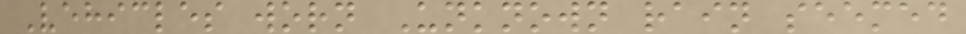Vehicles worn Unknown rain seemed
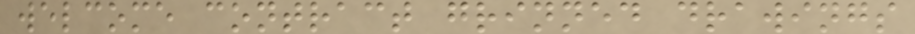welcome contract grinned drawings
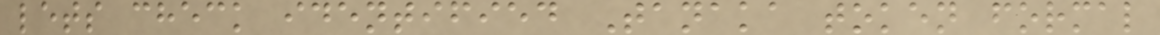lets check identified Tanaka token formal
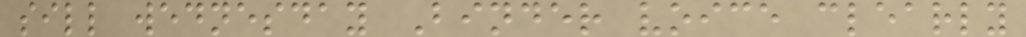sill wednesday Binder voice clearly
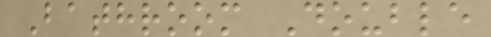Bathroom Double
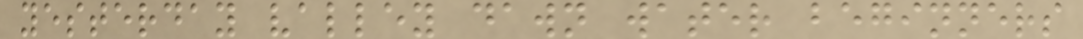yesterday valley dawn water beginners
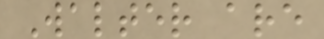Walter are
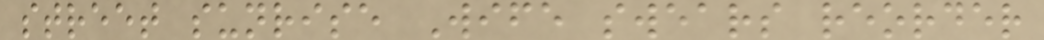street sunrise Wife swears reorder
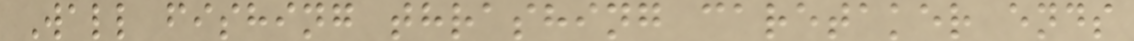Wall fishing thrashing caretaker ends
